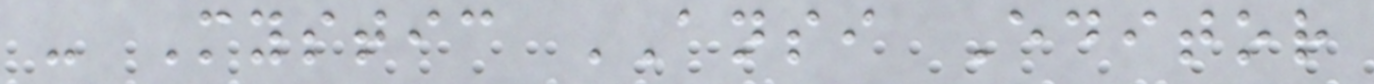- Mystic ANSI Editor
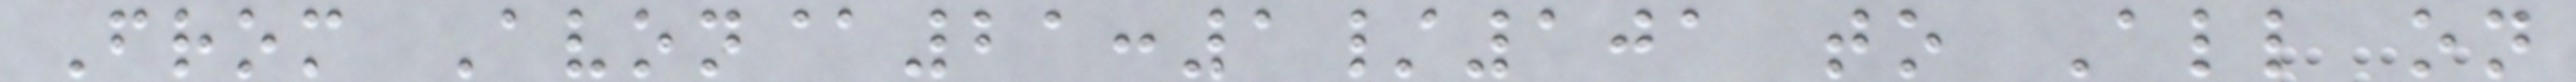From Avon@21:1/101 to All on
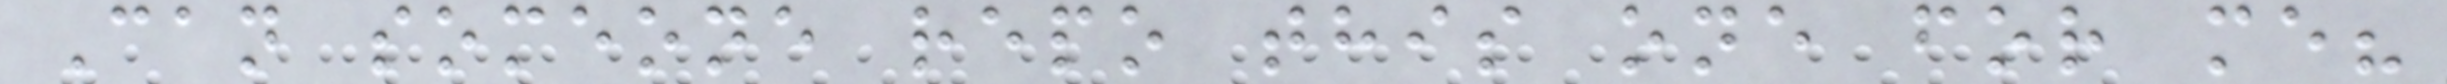Can someone repo this one for me?
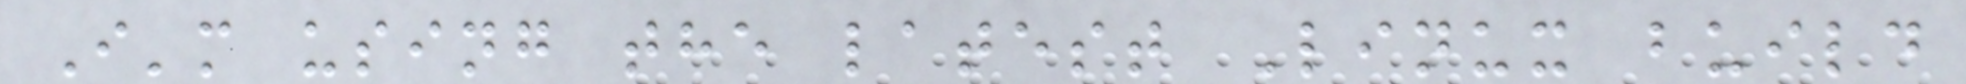I'm using the latest Linux build
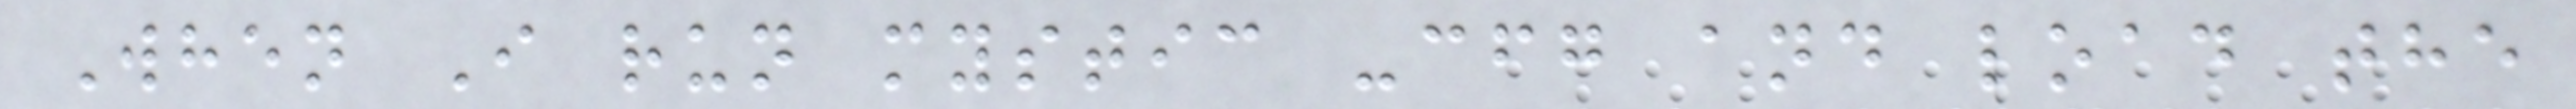When I run mystic -cfg and load the
